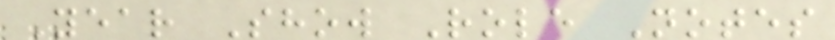Year Show Role Notes
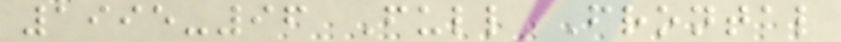1995-96 Full Frontal
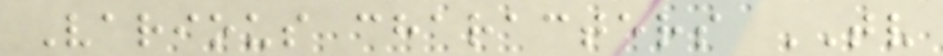Various characters TV
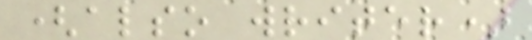(also writer)
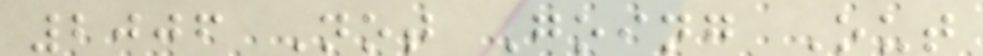2006 Not Going Out
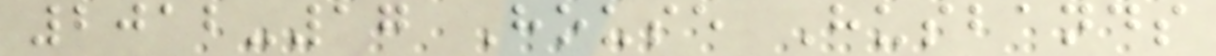2012-17 House Husbands
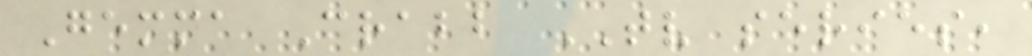Gemma Crabb TV series,
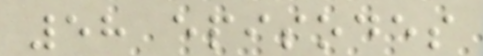58 episodes
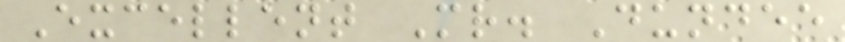Excellent Mr. Dundee
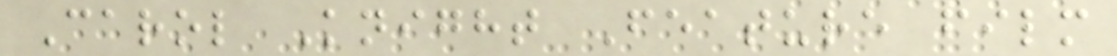Carol Knight Feature film
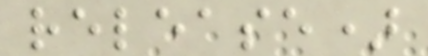release)
